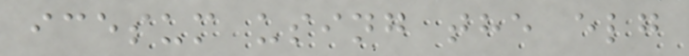icesum using the elg
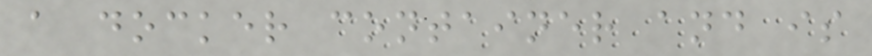a docker container and is
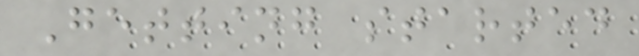Getting started
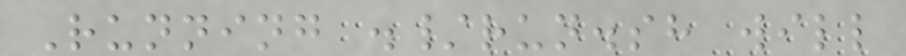Running ./run.sh will
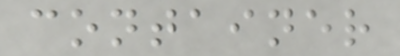container
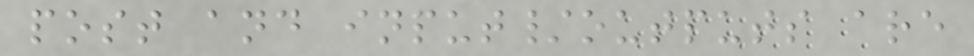post and input/outputs are
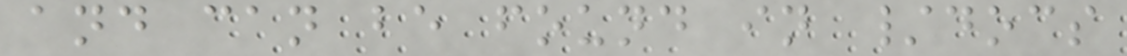and can be found in /docs
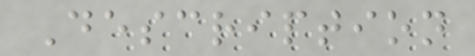Description
